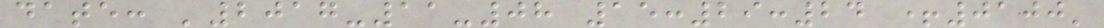date: '2017-11-08 15:29:24 +0100'
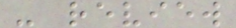- review
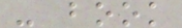- book
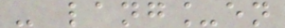- lang_en
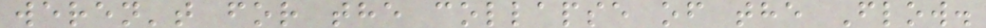weren't for the collapse of the Flow.
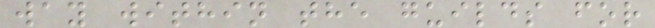way within the guilds for
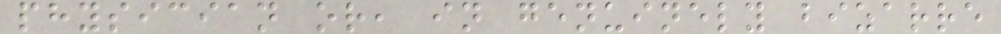physician or, in genuinely bizarre
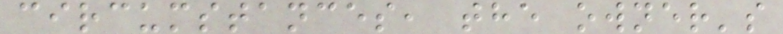circumstances, the owner's
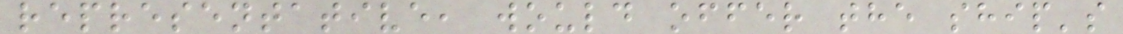representative, would offer the ship's
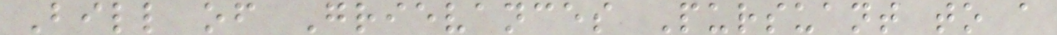Bill of Grievances Pursuant to a
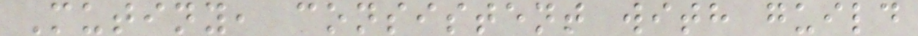Mutiny, consistent with guild
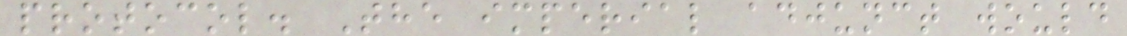protocol. The imperial adjunct would
